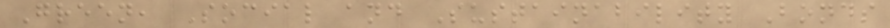Green, Social and Sustainability Bonds
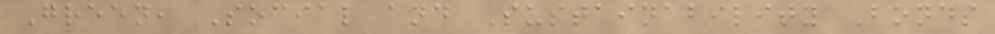Green, Social and Sustainability Bonds
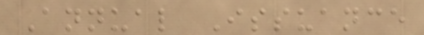Annual Issuance
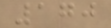170
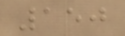150
